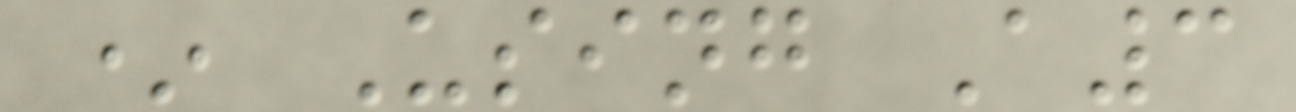* Using A3
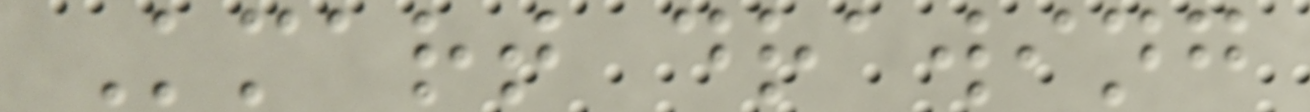Kmart drawing
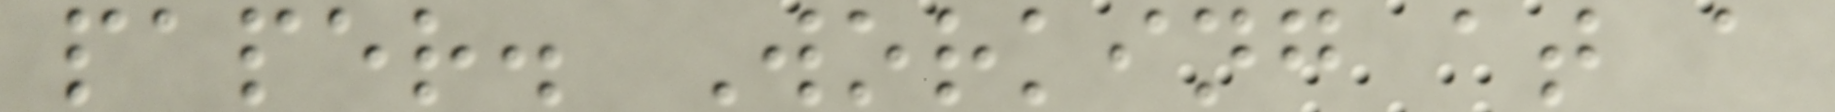paper. Working at a
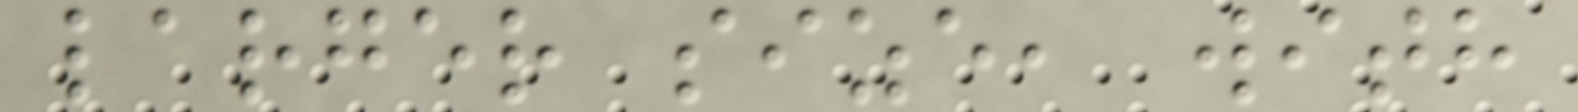larger size, with
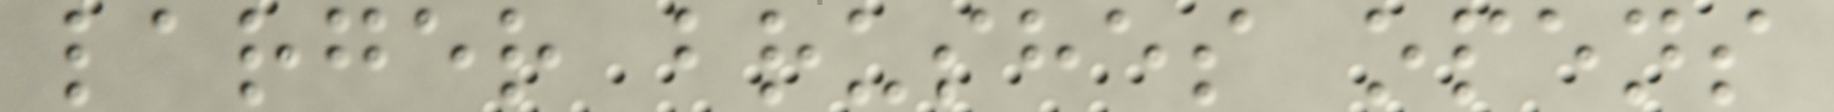larger brushes opens
